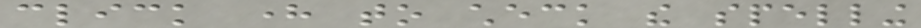click here to check the spelling
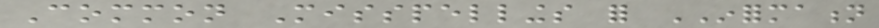Common Misspellings for INFORMATION
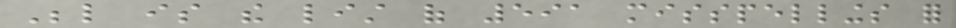Below is the list of 591 misspellings for
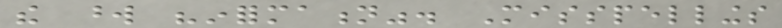the word "information". Misspellings
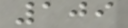109
